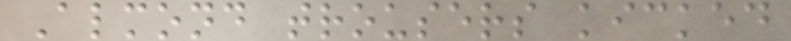Almond trousers kicked
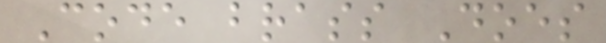Code brass Does
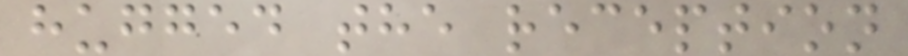hugged the reception
